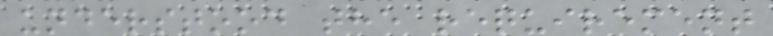understood the requirement
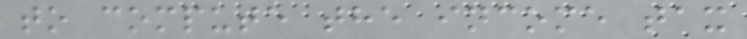to compute the income tax
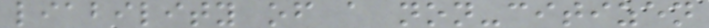liability of a non-citizen
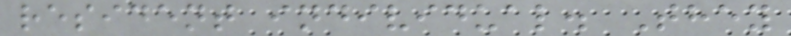resident individual. They
